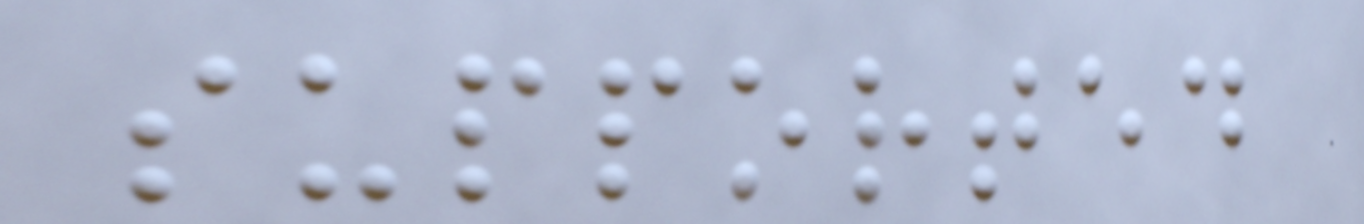supported
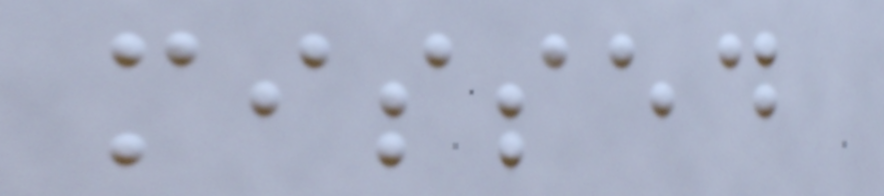missed
